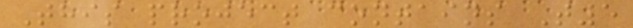This project contains T5
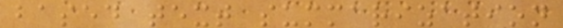based text summarization
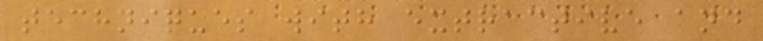techniques with extractive and
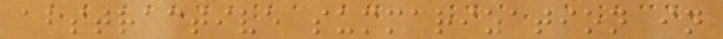abstractive summarization in
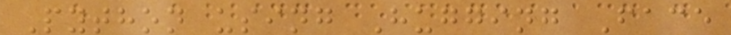Python using Hugging Face
